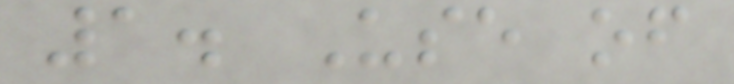1. Use of
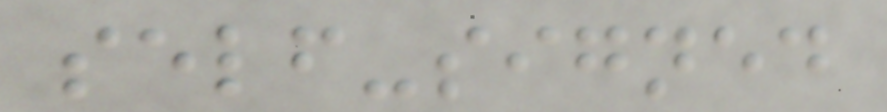self-signed
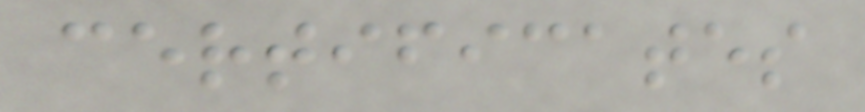certificates
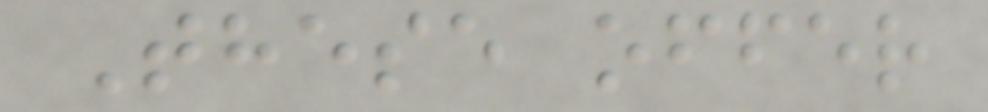These offer
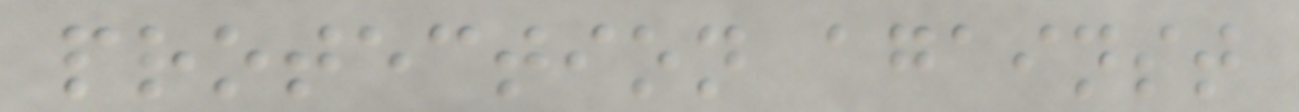protection against
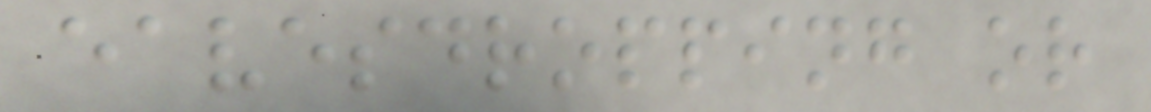eavesdropping or
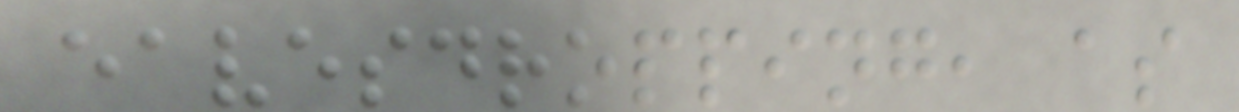eavesdropping, as
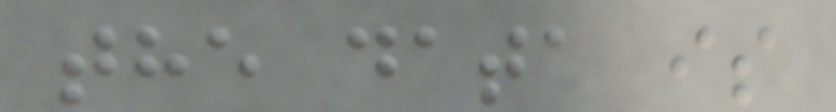the data is
